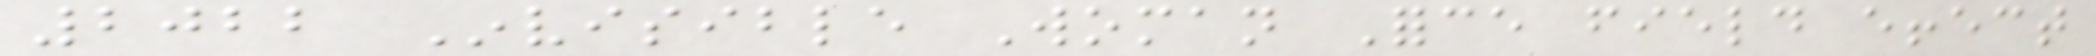2022 Invisible Woman Force field effect
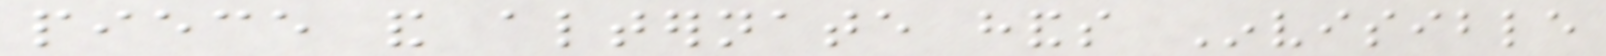piece and alternate hands Invisible
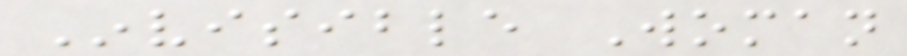Invisible Woman
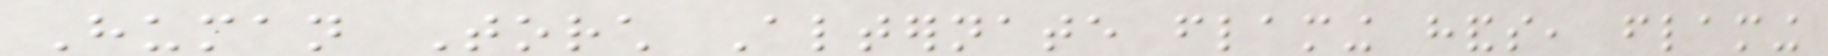Human Torch Alternate flaming hands, flaming
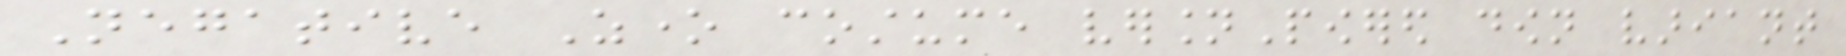Negative Zone costume versionPowered down variant
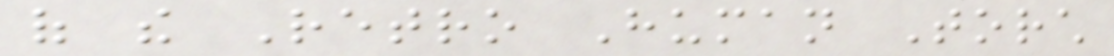of the Retro Human Torch
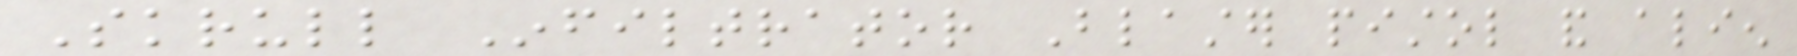Skrull Infiltrator Blaster pistol and alien
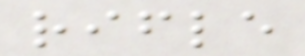rifle
